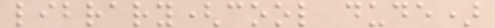library(cool dude)
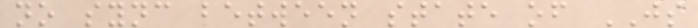no sync between state of JS
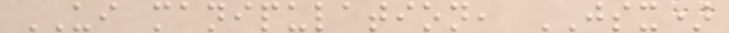UI manipulation, JSX)
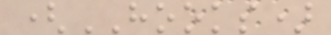(HOOKS)
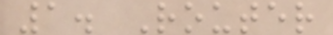1. Router
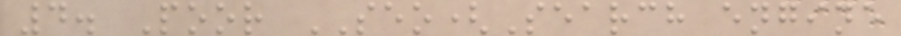4. Poor SEO(Search engine
